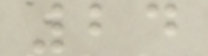24
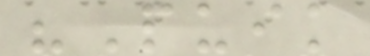"Puik
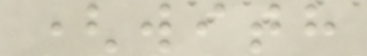(with
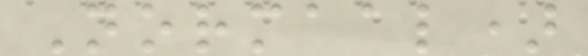Normaal)
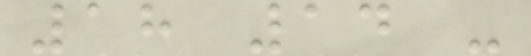18 14 -
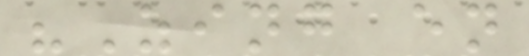"Zing en
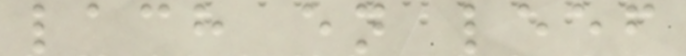lach en leef
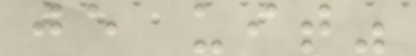je uit"
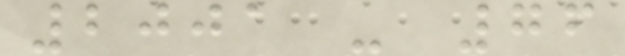2001 - 76
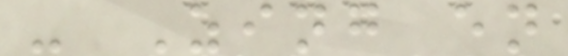- Zing en
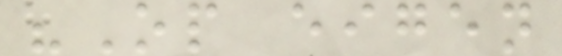"Op eigen
